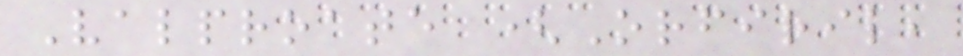Valproate (Orfiril,
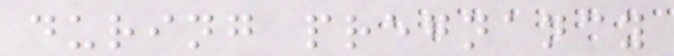during pregnancy
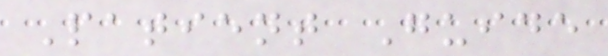Patient Guide
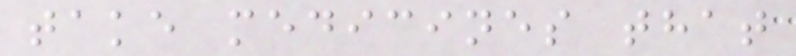take medicines that
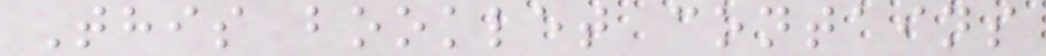This booklet contains
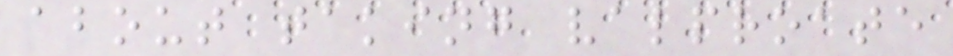about taking valproate
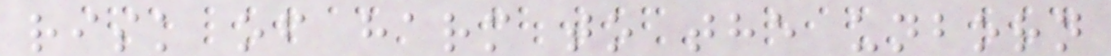risk of harm to the unborn
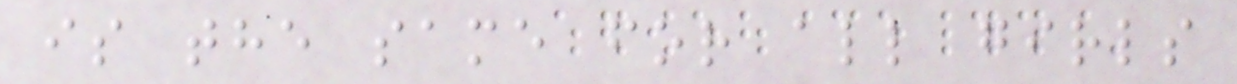is the same for all girls
